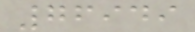76949
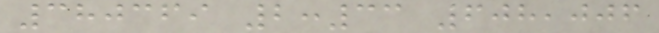380369 2:33 608,006
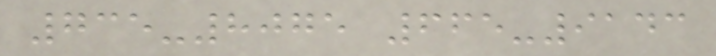735-8075 665-9143
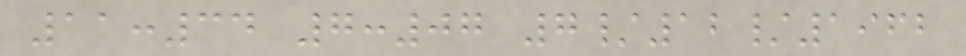11:34 7:07 7/12/1962
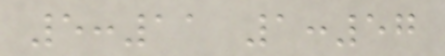5:11 1:57
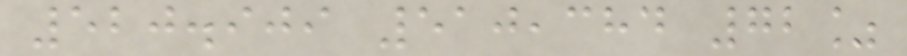520.909 510,384 72%
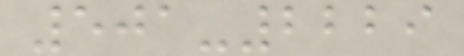501-2229
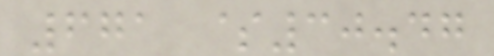671 $30.47
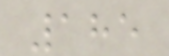185
